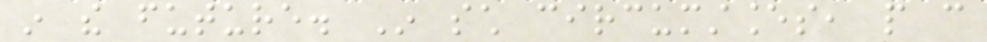in the future. In such circumstances, people can
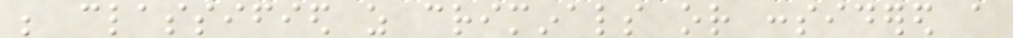be classified as criminals or considered a
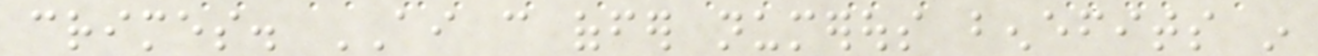crimes. AI can offer numerous benefits in
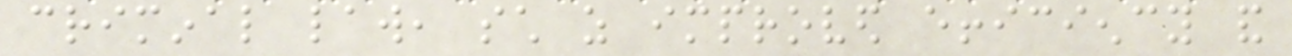criminal law, such as improved efficiency and
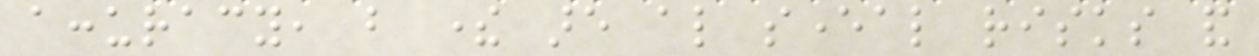accuracy, but there are also several risks and
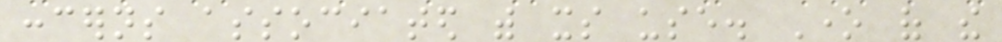concerns associated with its use. One of the
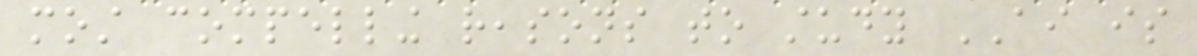most compelling reasons to study AI is
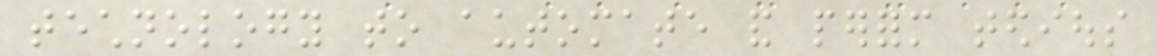technology to automate and perform tedious
